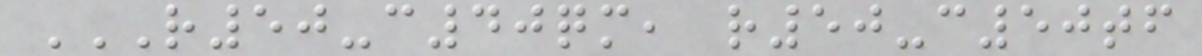R50-C40QM, R50-C50TF
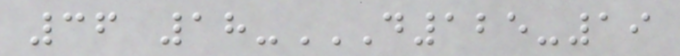36 18-D125-19
